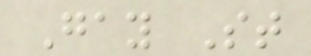Gay St
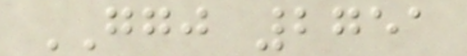GGJ 2751
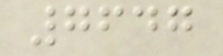7647
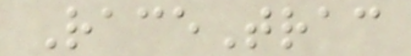RaceTrac
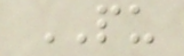PU
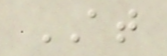AT
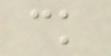ck
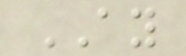AY
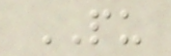PU
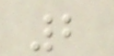2
